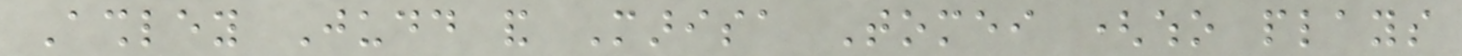Ashley Judd and Marisa Tomei (who plays
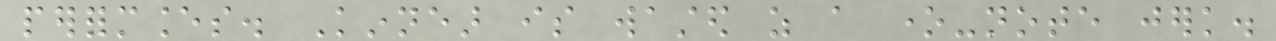performances. Kinnear is wasted as a one-note jerk.
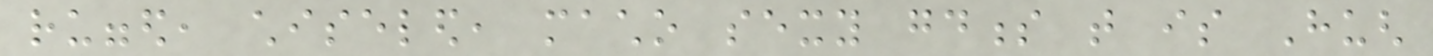rugged, chiseled, macho sexy goodness that is Hugh
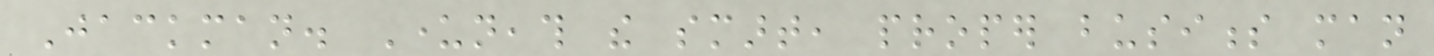Jackman. Underneath the smart, proper business man
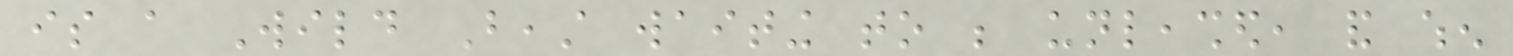is a Wild Beast waiting to be unleashed, and when
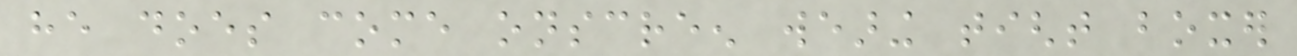he does come onscreen wearing tight boxer
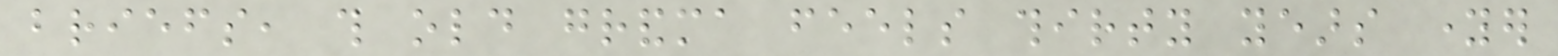briefs, this old grandma feels thirty years younger
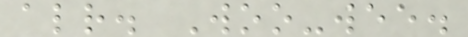already. Woo-wee.
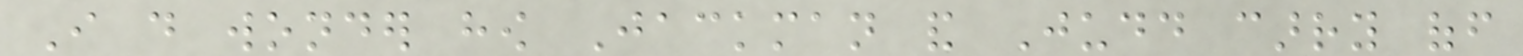I do wonder how Jackman and Judd carry off
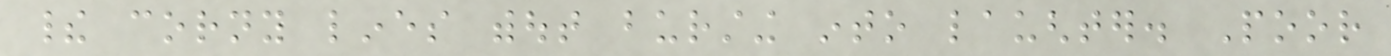their corny lines without bursting into laughter. Poor
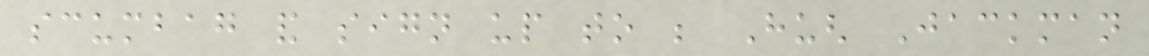scumbag and sign up to be Hugh Jackman
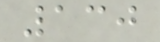130
